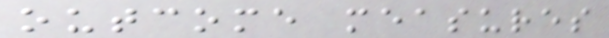outcome measures
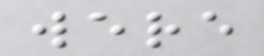were
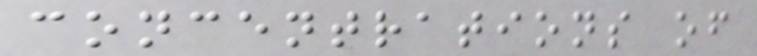concentrations of
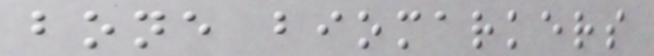bone biomarkers
